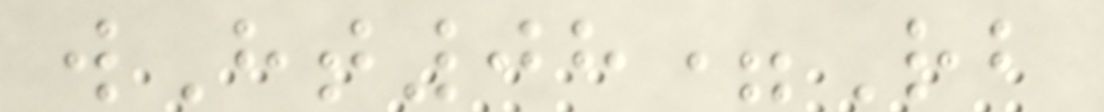wHt08=Rb
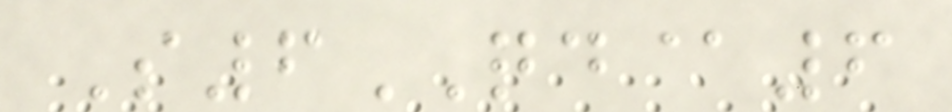S6QD@6
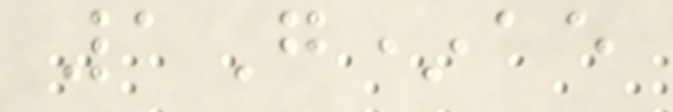1G*ae
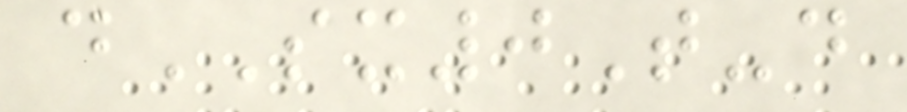dSX0T-d
